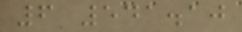6 541.10
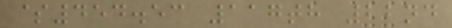$454.53 117th 22nd
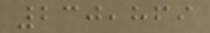230,869
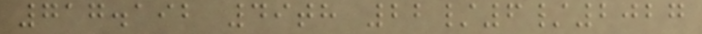717.192 49th 22/6/2027
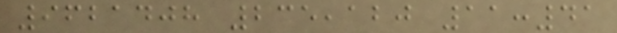9621408 235,120 11:41
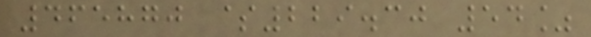465870 $229.30 54%
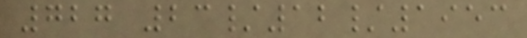727 23/12/1953
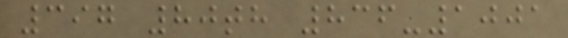397 80th 836-1001
